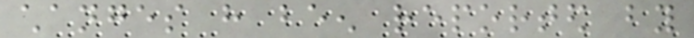changes have been reported by
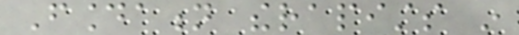Foundation therapists in
